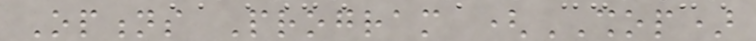Options Program (SHOP)
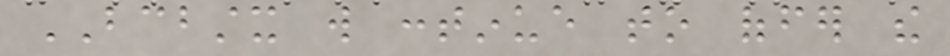BCBSTX will continue to offer the
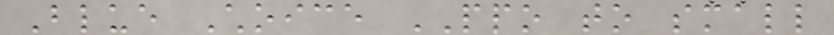Blue Choice PPO to small
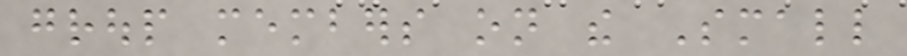group members on the Small
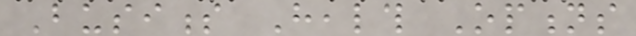Business Health Options
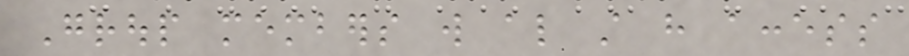Group members will also still have access
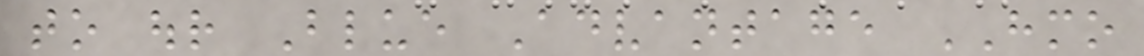to our Blue Advantage HMO
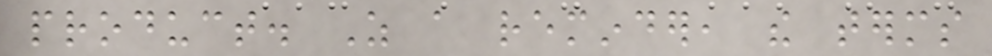product. As a reminder, the terms
